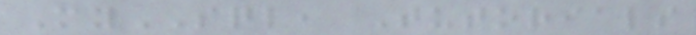MySQL, Tutorials
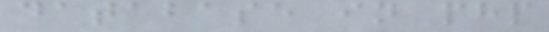database in php
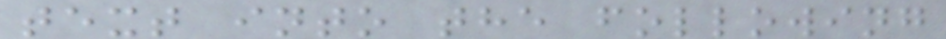text into the following
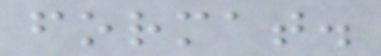format.
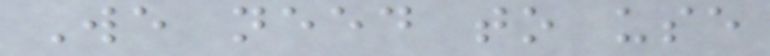We need to use
